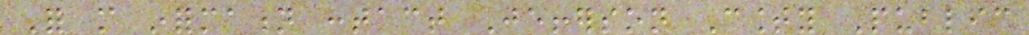For more information contact Jefferson County Public
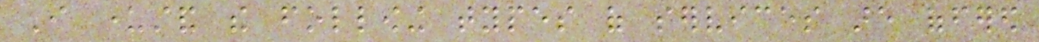I understand the following types of services are offered
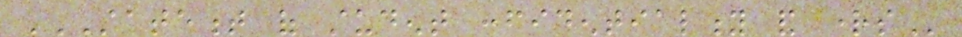STATEMENT OF STUDENT CONFIDENTIALITY AND RIGHTS
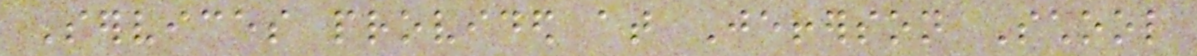Services provided at Jefferson School
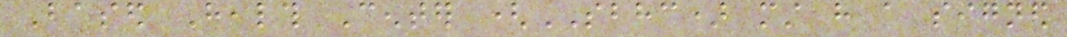Based Health Center (SBHC) must have a signed
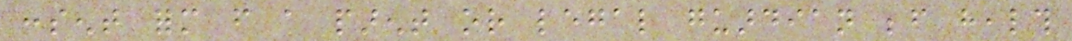consent form from a parent or legal guardian before health
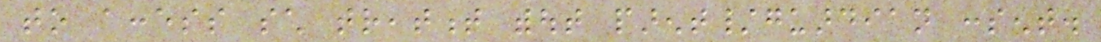to access such treatment without parent/guardian consent.
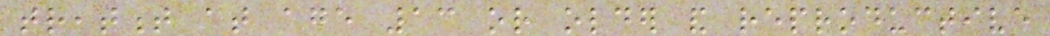treatment at age 13 or older and reproductive
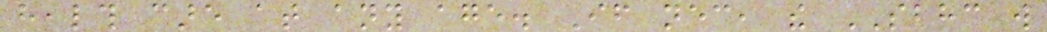health care at any age. If necessary, the SBHC will
